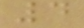4
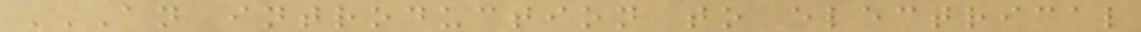AN INTRODUCTION TO ELECTRICAL
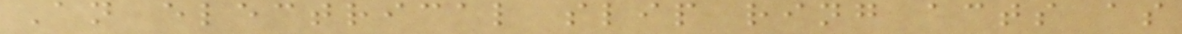An electrical slip ring acts as
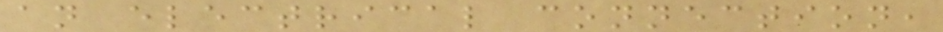an electrical connection,
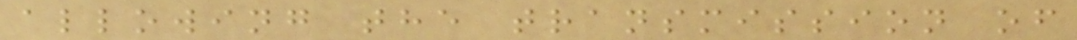allowing the transmission of
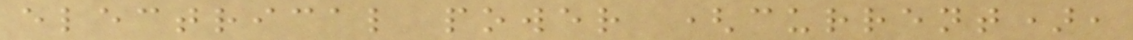electrical power (current),
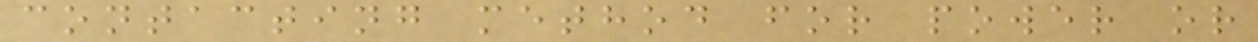contacting method for power or
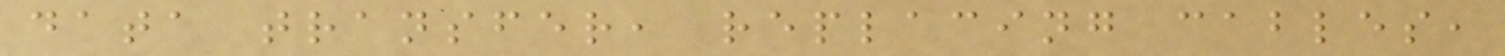data transfer, replacing cables,
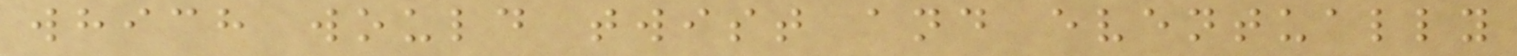which would twist and eventually
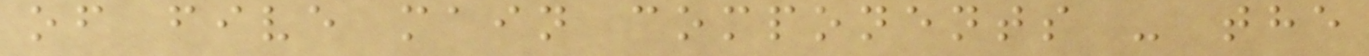of five main components - the
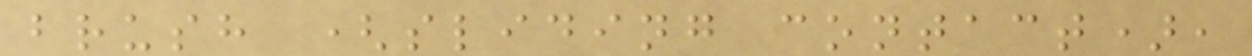brush (sliding contact),
